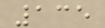135
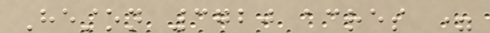Heston 3720 acres =
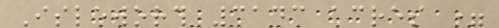Isleworth 3143 acres =
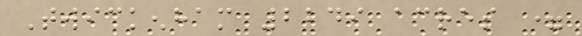Twickenham 2249 acres =
